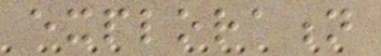exploration
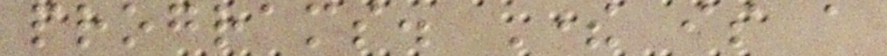programs. There is a
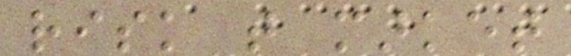risk that market
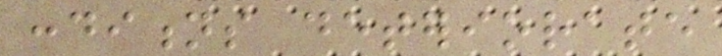conditions deteriorate
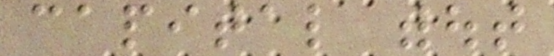capital without
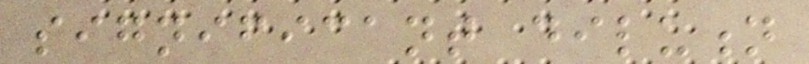significant dilution
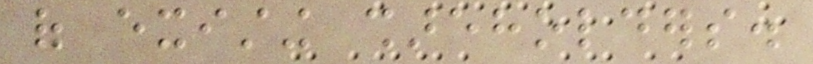of existing shareholders.
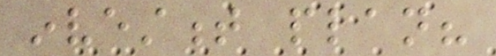investment plan?
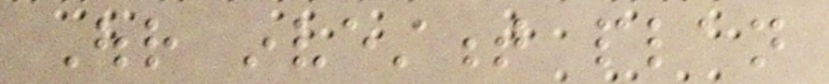Our investment plan
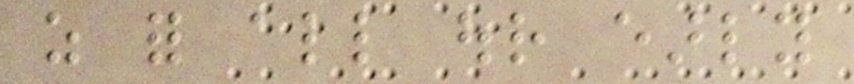as for all our early
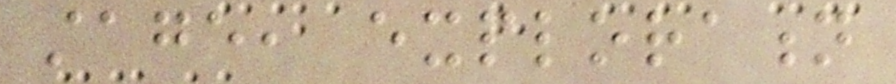stage, exploration
